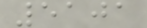5101
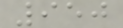950
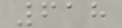618
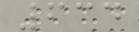634
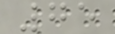75
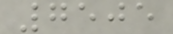7505
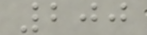200
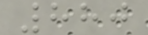880
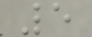5
